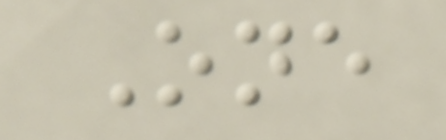One
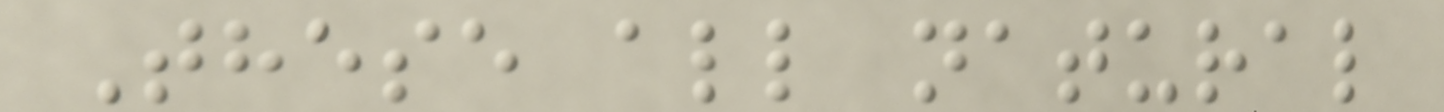These all natural
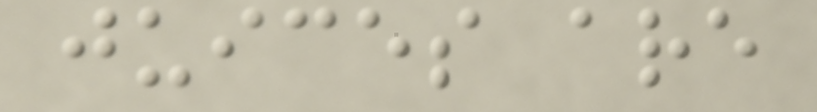juices are
